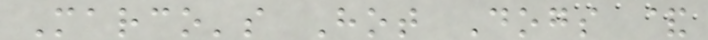Marco's Hot Dogs &
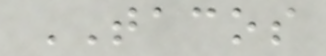TACOS
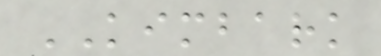KIMBARK
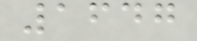1647
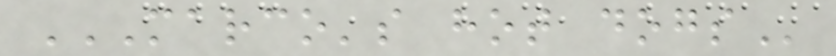MARCO'S HOT DOGS
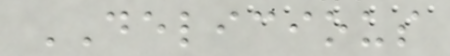DELICIOUS
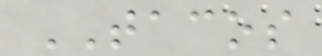TACOS
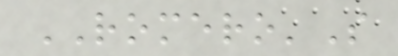ROMERO'S
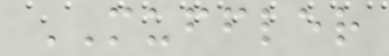MUFFLER
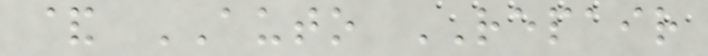& AUTO REPAIR
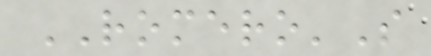ROMERO'S
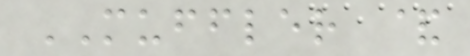MUFFLER &
